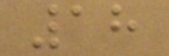18
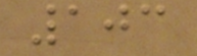103
